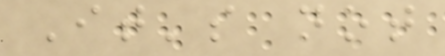It's not
